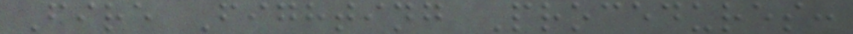Fire Fighting Procedures:
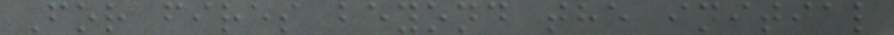For fires beyond the initial
